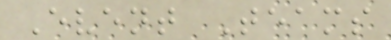Event Teams
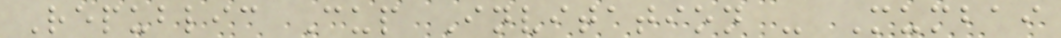Republic Cup Invitation - Mumbai
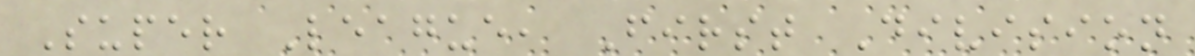Super League, First Division
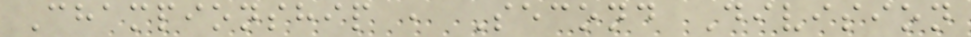Championship , Second Division
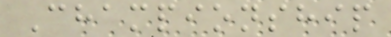Championship
